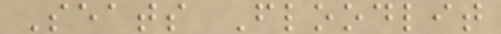Seats Floodlit
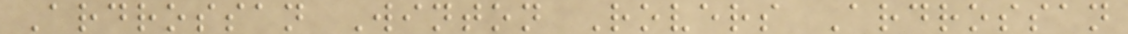Ardrossan Winton Rovers Ardrossan
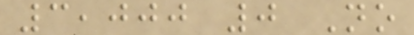3,000 0 No
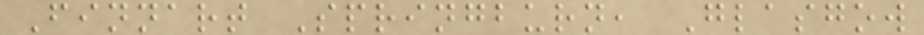Finnart Springburn, Glasgow
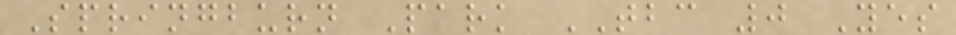Springburn Park TBC 0 Yes
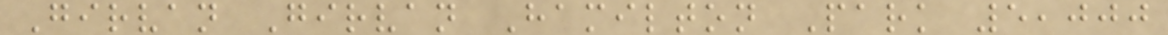Girvan Girvan Hamilton Park 5,000
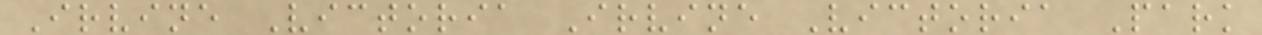Irvine Victoria Irvine Victoria Park
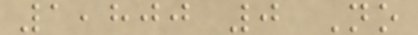1,800 0 No
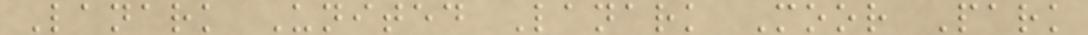Lanark United Lanark Moor Park
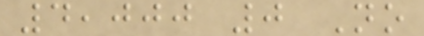4,000 0 No
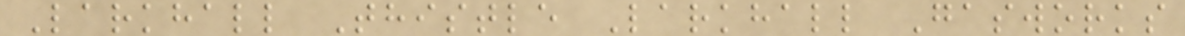Larkhall Thistle Larkhall Gasworks
